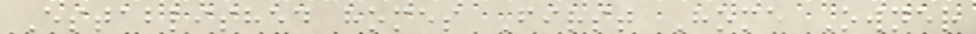Established homes First Home Owner
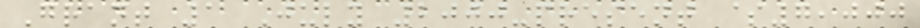Grant 1 July 2000-present $7,000
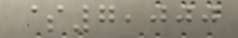$7,000
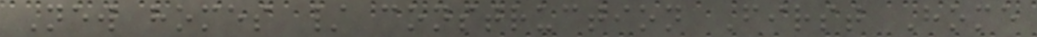New homes / construction First Home
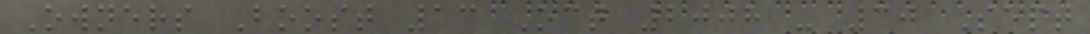Owners Boost 13 Oct 2008 - 30 Sept
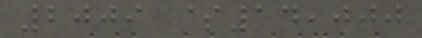2009 $14,000
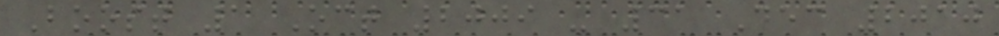Boost 1 Oct 2009 - 31 Dec 2010
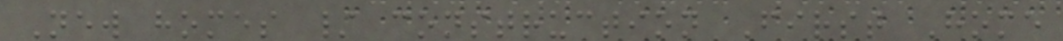New homes / construction First Home
